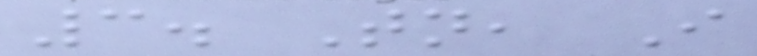3. Tonight, I
